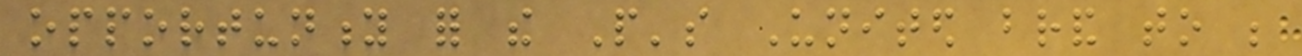opportunity for the People's United brand to be
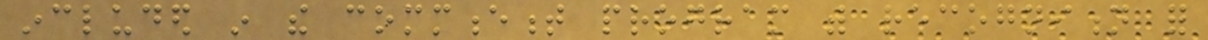included in the commencement program with recognition for
